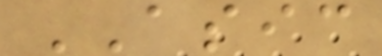ASIC
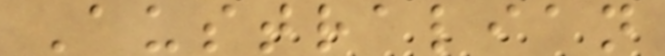Australian
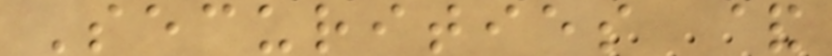Securities &
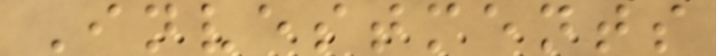Investments
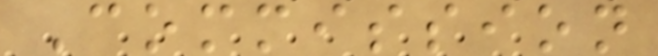Commission
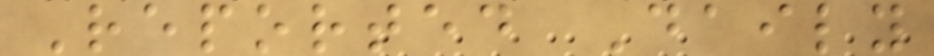Reported Daily
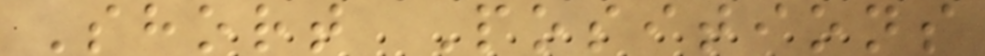Short Positions
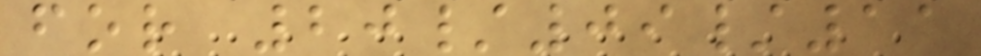for 20/09/11
